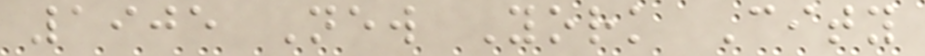1905 New York City
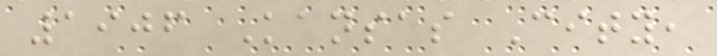1906 Kansas City,
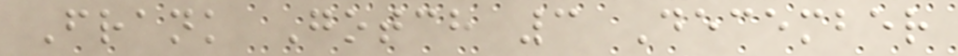Frank Gotch 3 December
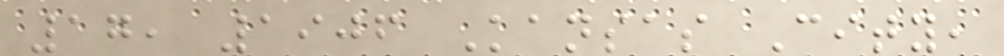17, 1906 Kansas City,
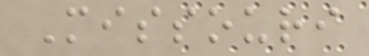Missouri
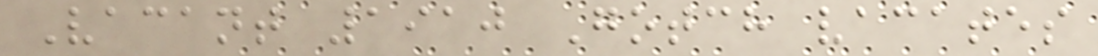Vacant 1910 Gotch vacates
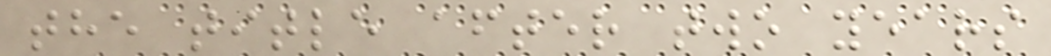the title after two years
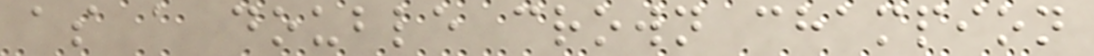as a double crown champion
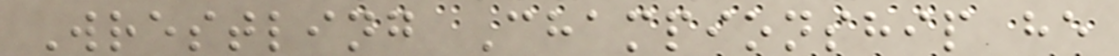Wrestling Championship he
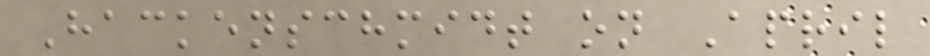Hackenschmidt on April
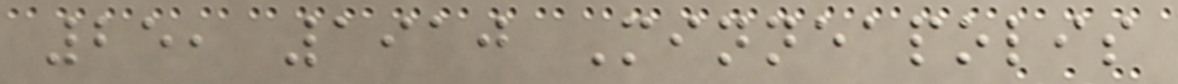25, 1910 Minneapolis
